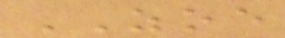ZOE
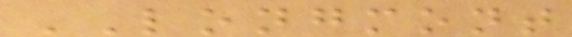LONGMONT
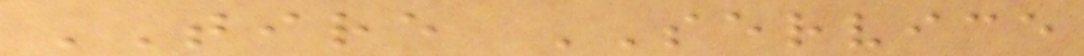TIRE SERVICE
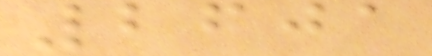2601
